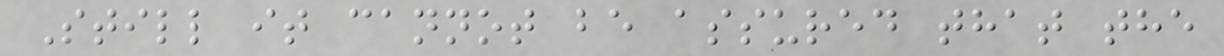Still it cannot be assured that the
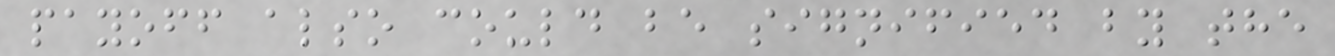payoff also could be signified by the
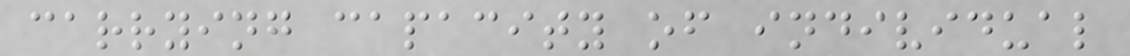carrying capacity of individual
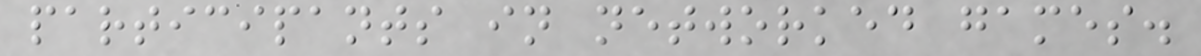participants in networked games.
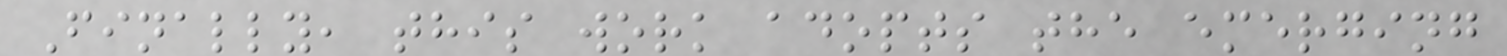Finally, this work adopts the emerging
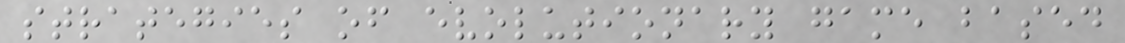strategies of evolutionary game based
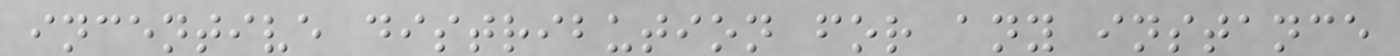incentive distribution for any instance
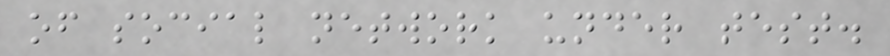of social network under test.
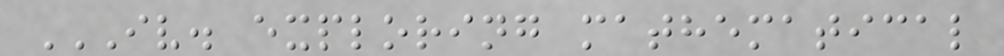IV. EXPLORING MATHEMATICAL
